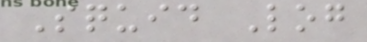Squid Log
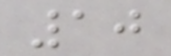10
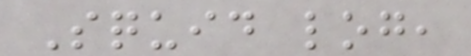Squid log,
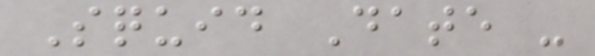Squid Date -
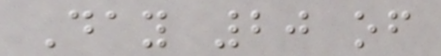Day 20 of
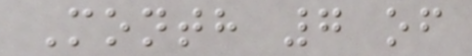Month 7 of
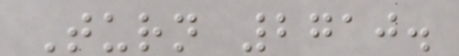Turn 2710.
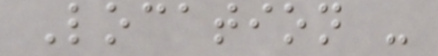Location -
